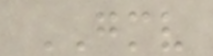GMV
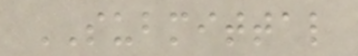SUBMITTAL
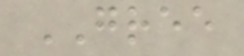GREE
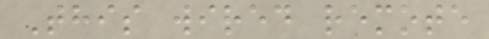This wired remote
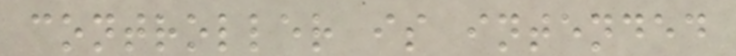controller is intended
